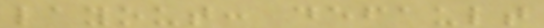layout: default
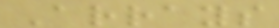Arrays
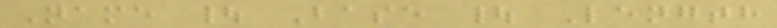Name | Base | Length
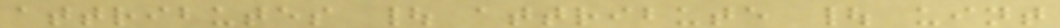attributes | attribute | uint
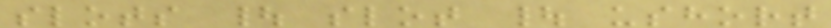slots | slot | ushort
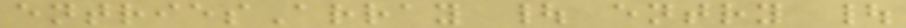entriesArray | entry |
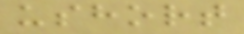ushort
